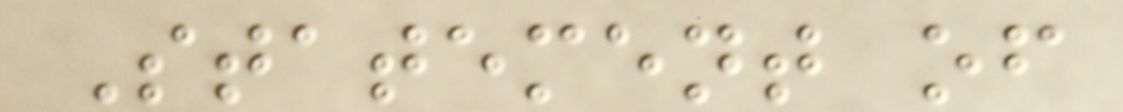Statement of
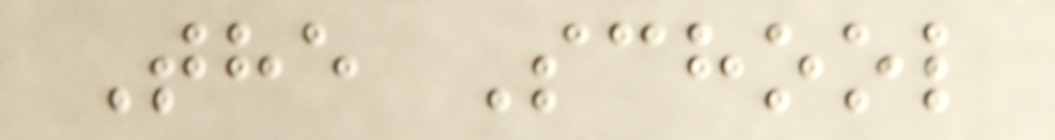The School
